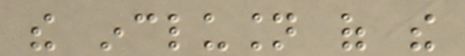the inclusion of the
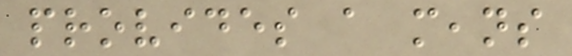provides a means
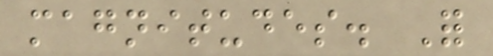magnitudes. For
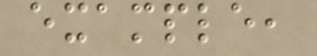example,
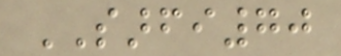SARFI70
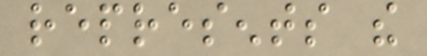represents the
